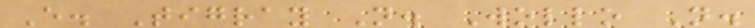E. Tigray N. Wollo N.
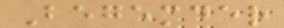Begemder
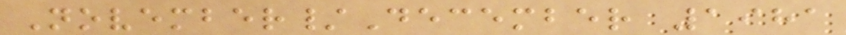November/December 1981
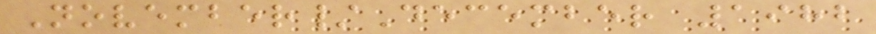November/December 1982
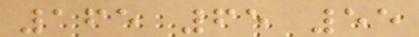165 65 55
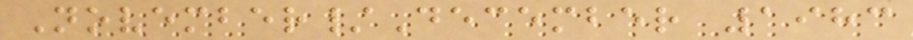November/December 1983
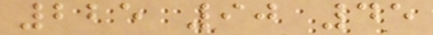225 90 45
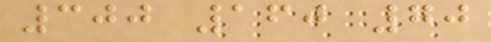300 160 70
